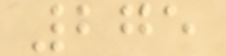275
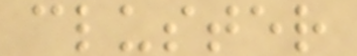cluster
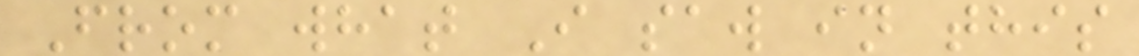From what I saw in this
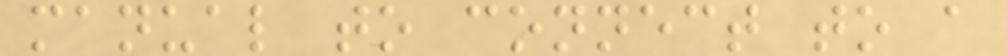manual to connect to a
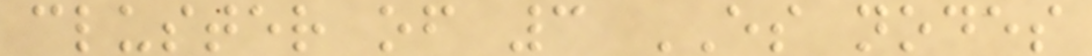cluster of 3 ES nodes
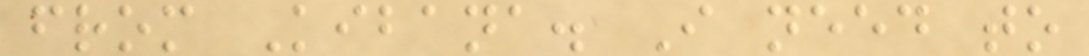from Kibana. I need to
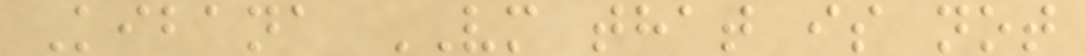Kibana VM that is not
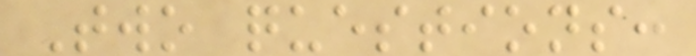Two questions:
